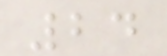24
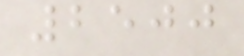2500
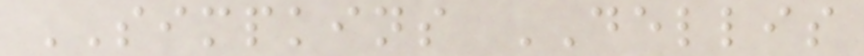SIMPKINS DELLIS
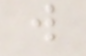w
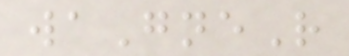waGneR
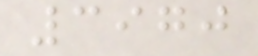3970
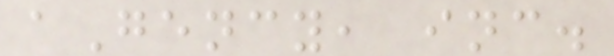aGency, inc.
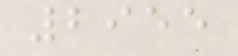2955
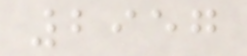2957
